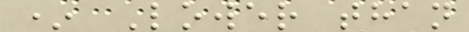* Lower than
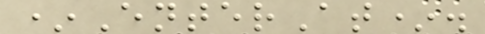*EnterAt*.
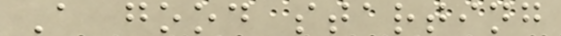A good starting
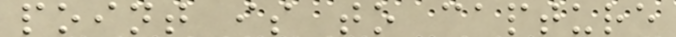point is to capture
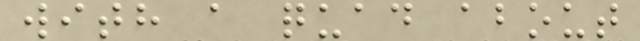with a quad about
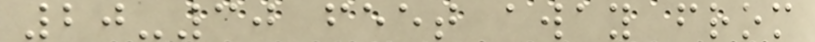20-30 feet away from
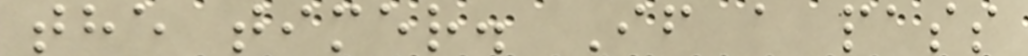the timer. If a pass
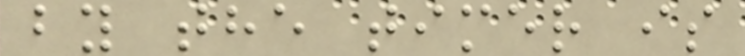by the timer is
